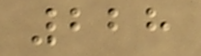228
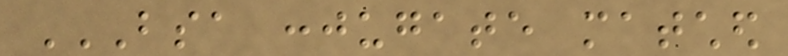BSA CONJUGATE MATCHED
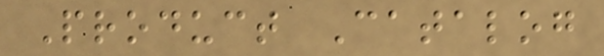Product Catalog
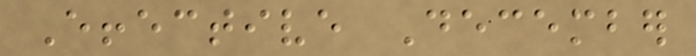Effective December
